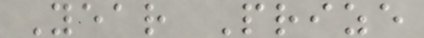Year Prize
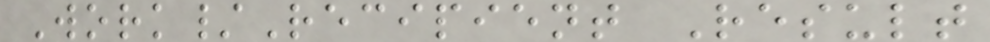Work/Recipient Result
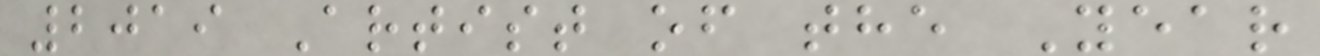2019 Artist of the Year
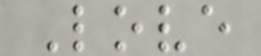Love
